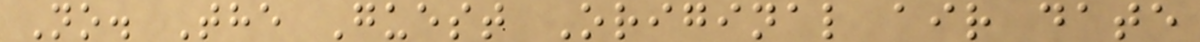No. The Guest Original air date
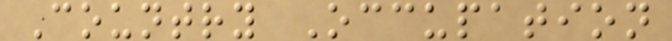Country Occupation
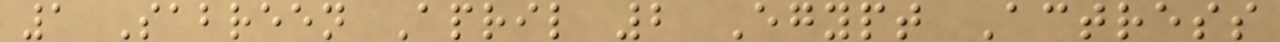1 Sabreen April 2 Egypt Actress
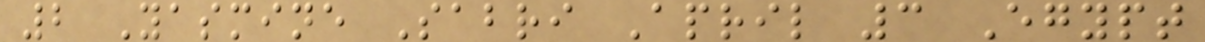2 Yasmine Sabri April 3 Egypt
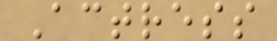Actress
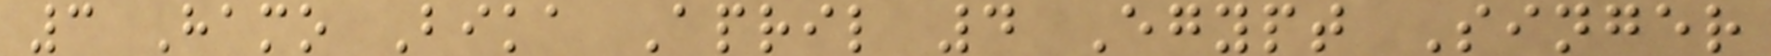3 Hamo Bika April 4 Egypt Singer
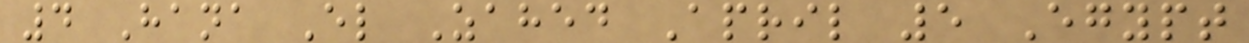4 Hana El Zahed April 5 Egypt
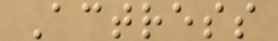Actress
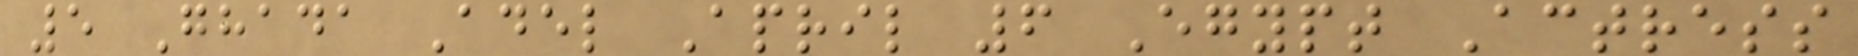5 Ghada Adel April 6 Egypt Actress
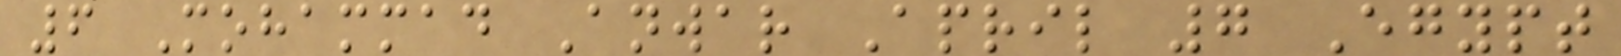6 Mohammad Anwar April 7 Egypt
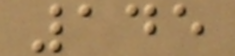145
